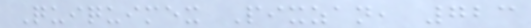Quiquimex Pixzan, 723
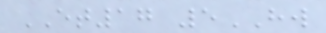ET17 5HW
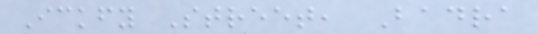Ickfy Street, Badra
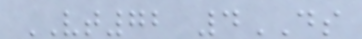VT72 4DS
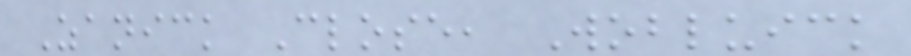Zanick Close, Wobluick
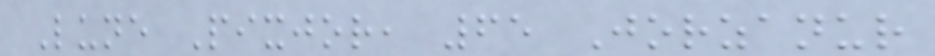Lune Pixjor, 65 Jorzanur
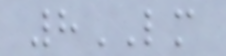8LM
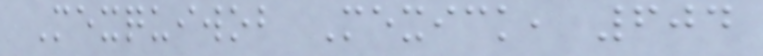Mexquiwob Mexick, 604
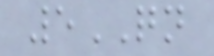5QN
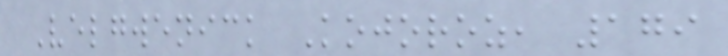Velgwenick Kojoroz, 179
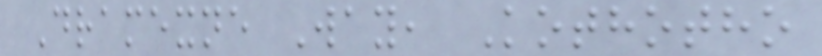Dramexne Way, Kothotho
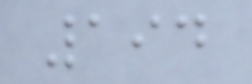194
